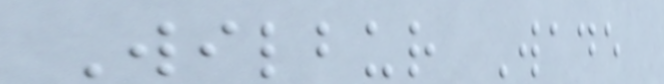Wilbur Wade
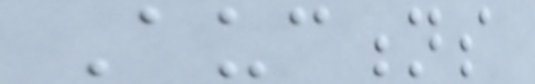Auctions
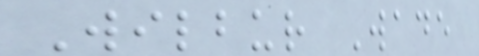Wilbur Wade
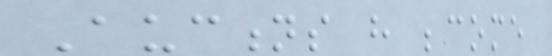Auctions have become
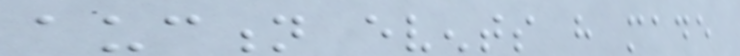auction events have made
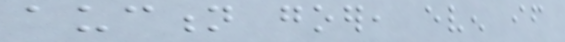auction goer, even if
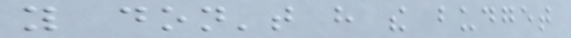you don't have the budget
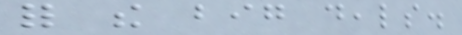for the big deals.
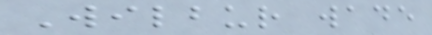Wilbur wade
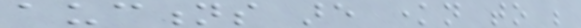auctions are known to be
